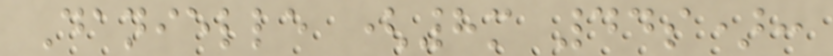Danielle (8m 44s):
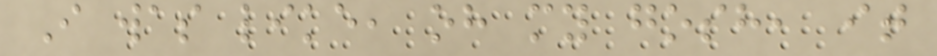I was like, oh my gosh, it
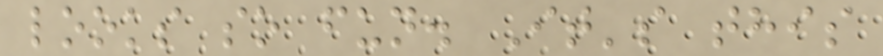looks so fun. It's this
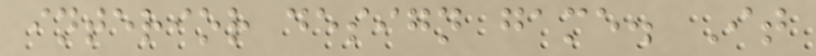interior design game. It
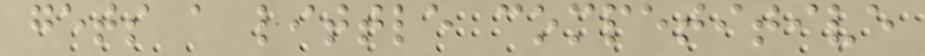gets a little competitive
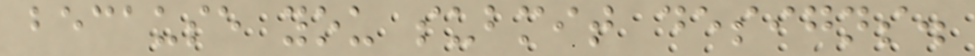because you submit designs.
